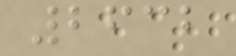2632
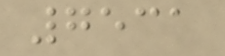7531
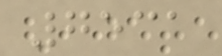7531
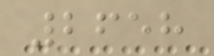2658
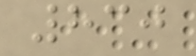830
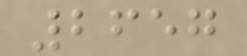2657
